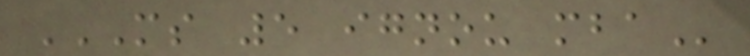MS 5 IGNOU MBA
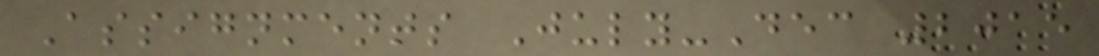Assignments July-Dec 2015
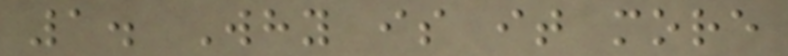1. Why is it more
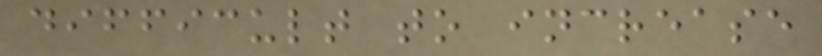difficult to increase
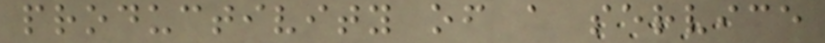productivity of a service
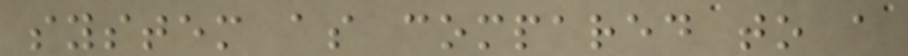system as compared to a
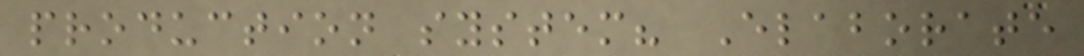production system? Elaborate
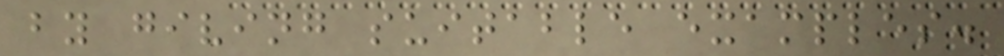by giving suitable examples.
